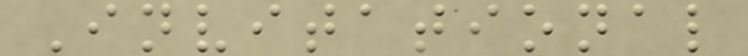Invitational
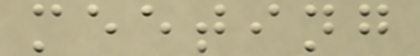meeting
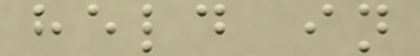held in
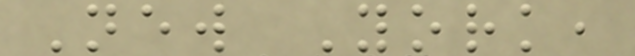New York,
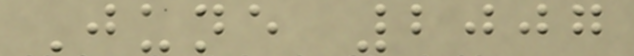June 2007
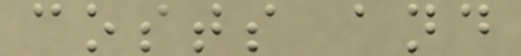costs and
